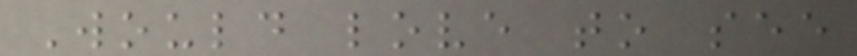Would love to see
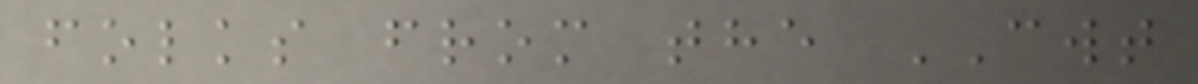folks from the CWT
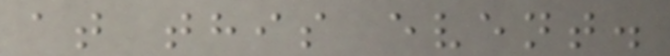at this event.
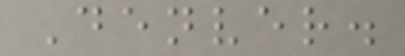Denver.
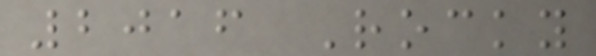2016 Rocky
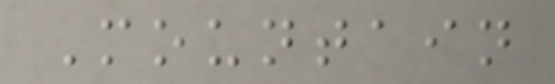Mountain
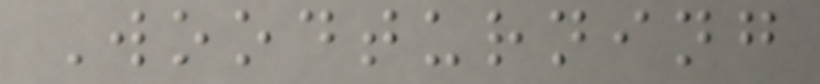Woodturning
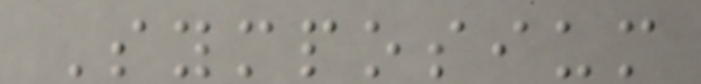Symposium
